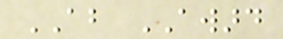ABOUT AWARD
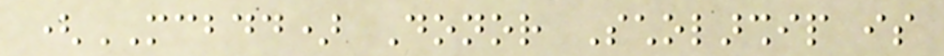(MCBDD) Donor Scholarship is
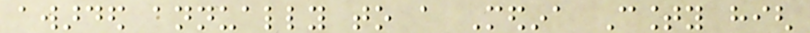awarded annually to a Medina County high
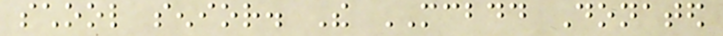school senior. The MCBDD Donated
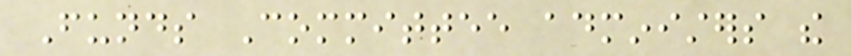Funds Committee administers the
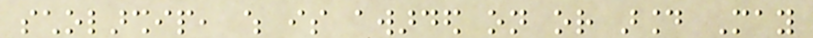scholarship, which is awarded on or around May
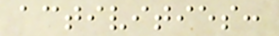activities:
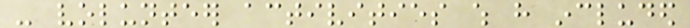- volunteer activities which have included
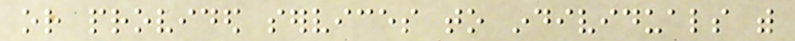or provided services to individuals with
